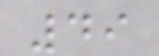49
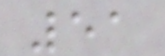51
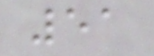51
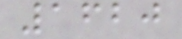1620
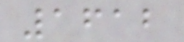1612
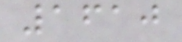1610
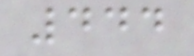444
